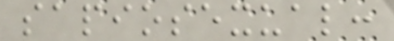sapiosexual:
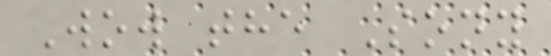Wow the Sony
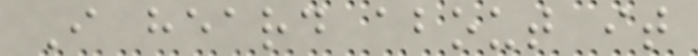I heard about it
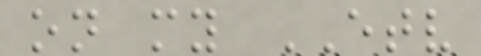on my ETV
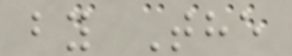by The
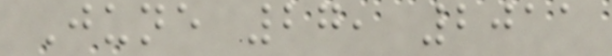June 27, 2011
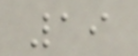19
